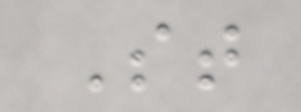St
